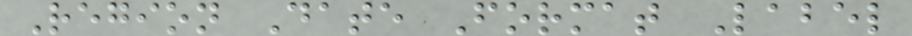Region Date Format Label
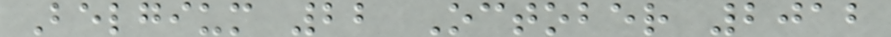Belgium 22 October 2012
